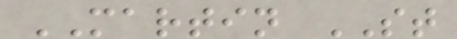MARTIN ST
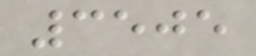3505
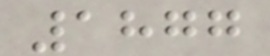1877
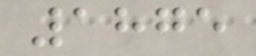1875
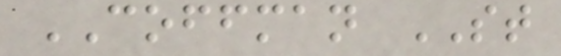COFFMAN ST
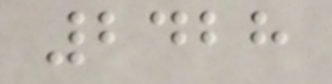2428
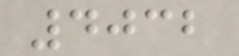4032
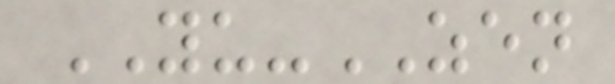YU-ZEN
